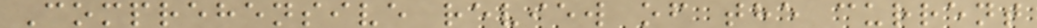Comprehensive review of the current
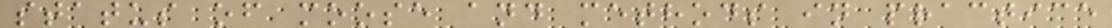status of moose and methods in practice
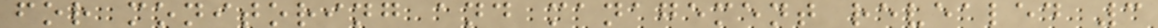for monitoring and management revealed 3
